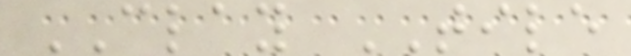CLAY TILE
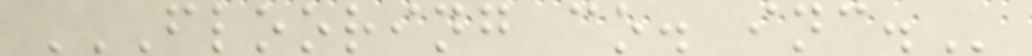FLOORING CO. INC.
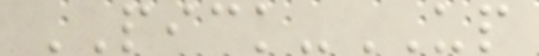PICK-UP
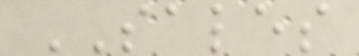SALES
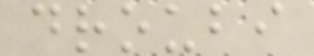droubi
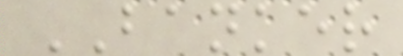BANKER
